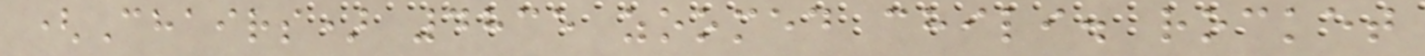(Chairs) 4835 zoomed chili. rocket
